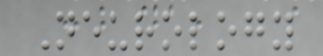Neurology
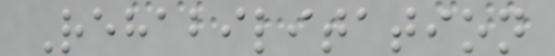Rehabilitation
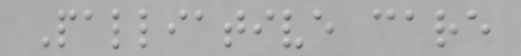Palliative care
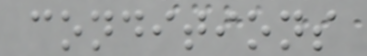conditions
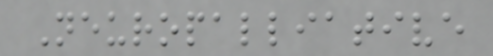Neuropalliative
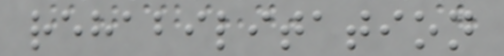rehabilitation
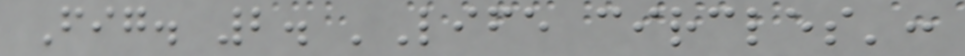Fig. 2. 'Life circles':
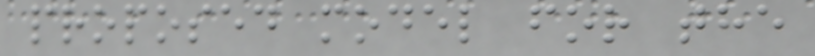proposed model for the
